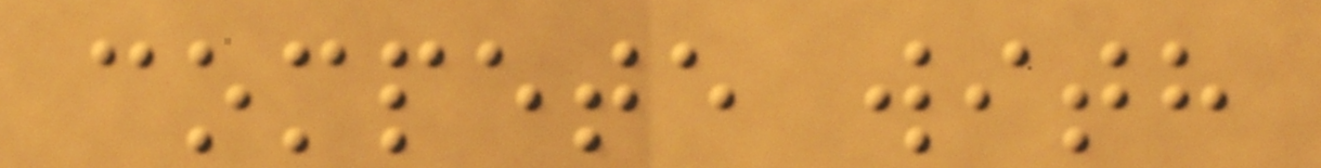compete with
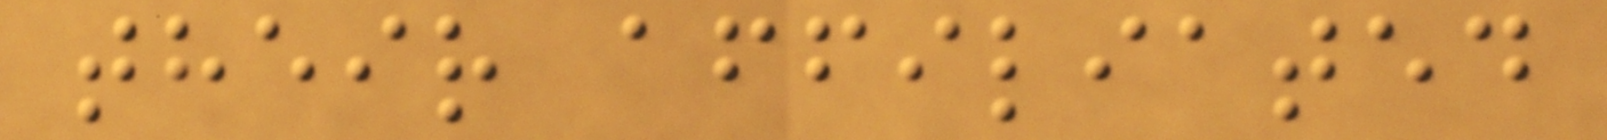their affiliated
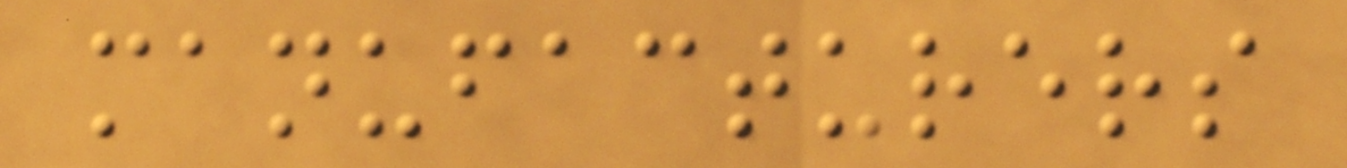manufacturers
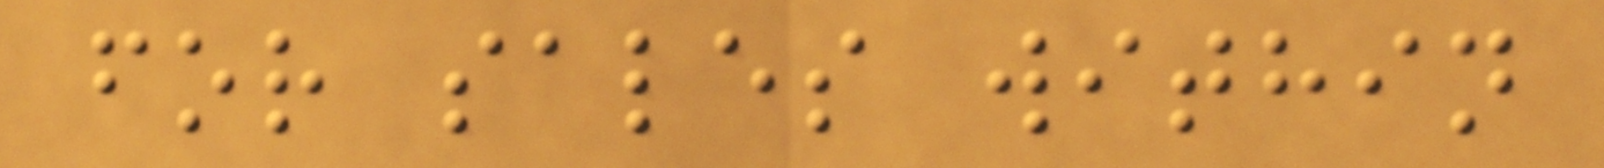for sales within
